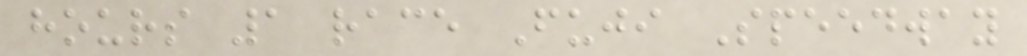hours 1 race Fuji Speedway
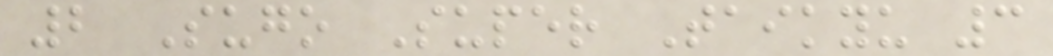2 Sugo Super Taikyu 3
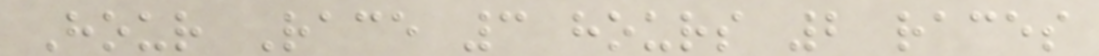Hour Race 3 hours 2 races
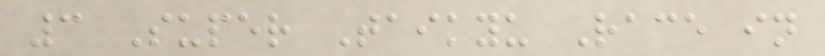3 Super Taikyu Race in
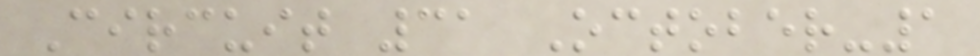Circuit 31 October-1
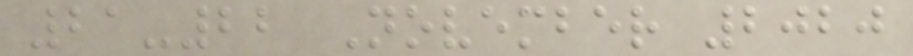21-22 November 2020
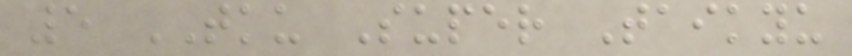5 TKU Super Taikyu
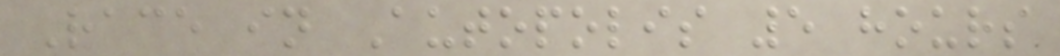Race in Autopolis 5 hours
